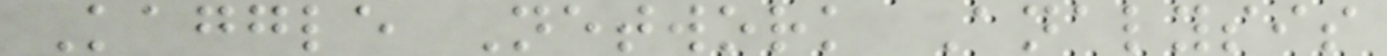Kaggle Network Analysis
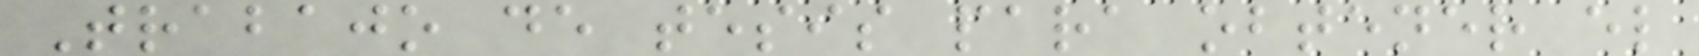Trabajo de tesis para obtener el
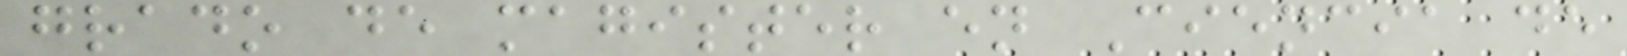grado de magister en Ciencia de
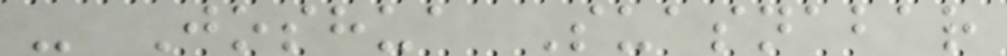- Joshua Suasnabar
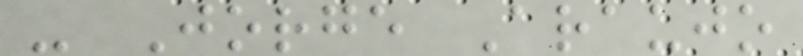- Jorge Araujo
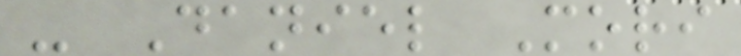- Daniel Mori
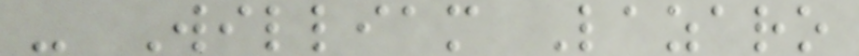- William Lazaro
